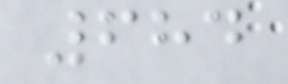684
